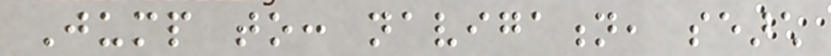Jump to: navigation, search
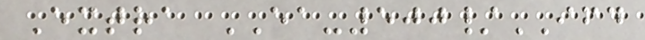Extra EA-500/IFD
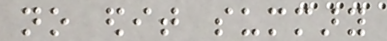no edit summary
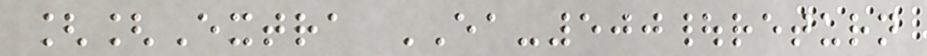[[Extra EA-500|return
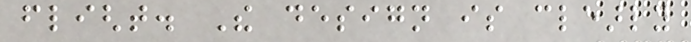flight. The design is clearly
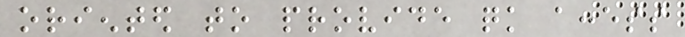oriented to provide quick access
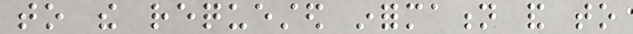to the requested information and to
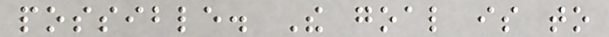possible. The goal is to
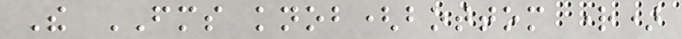The FMS knob(bottom right)
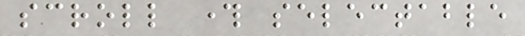scroll through selectable
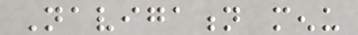Navigation menu
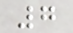7
